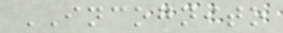INCOGNITO
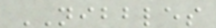NIBBLES
